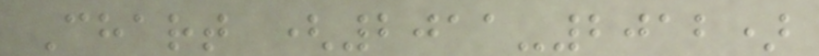Chart (2011-2012)
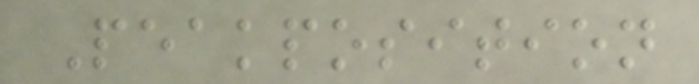Peakposition
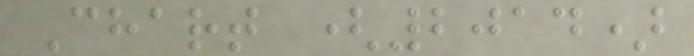Chart (2014)
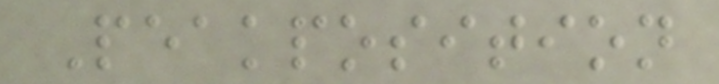Peakposition
